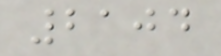2104
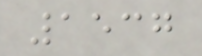1537
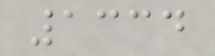1334
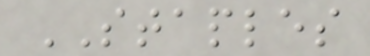STAPLES
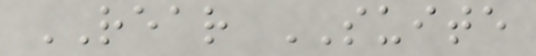REAR SUITE
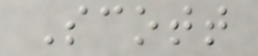Scott
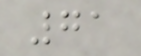71
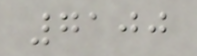7100
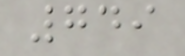749
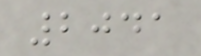2041
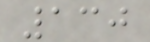130
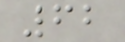62
